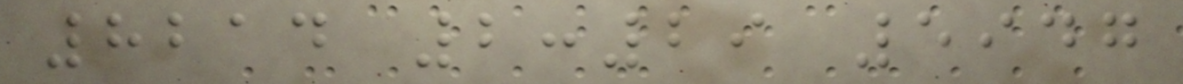8214 2:29 5947
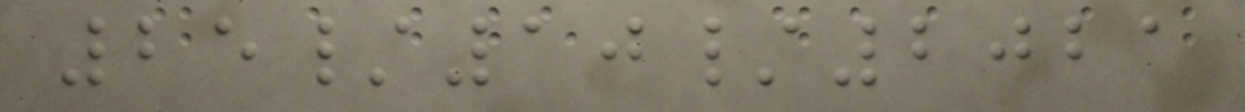25/10/2021
